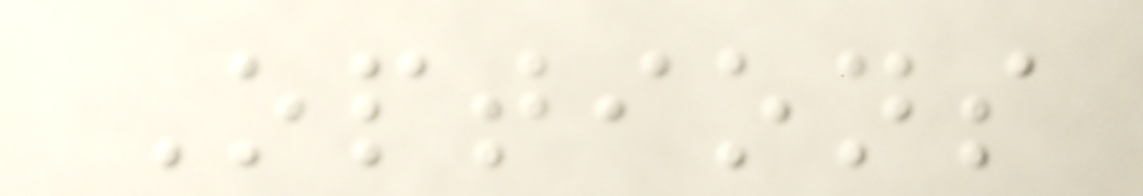Options
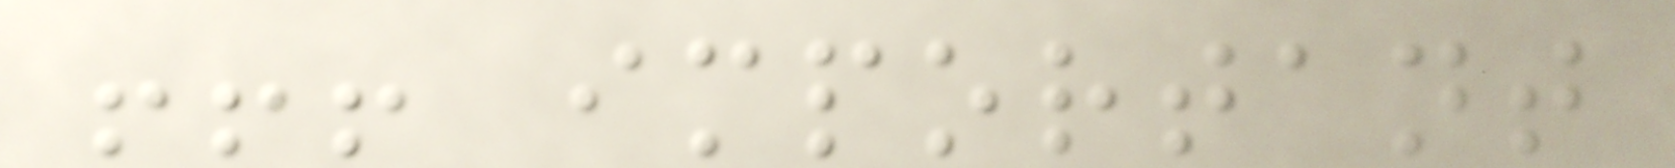!!! important
